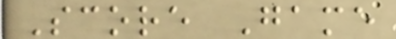Score Game
